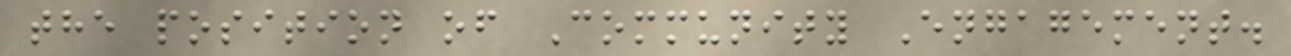the position of Community Engagement.
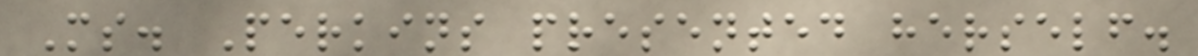Ms. Perkins presented herself.
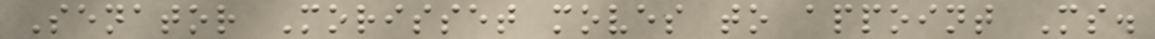Senator Morisset moves to appoint Ms.
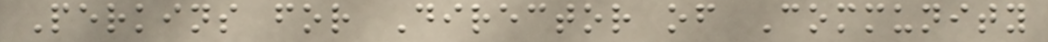Perkins for Director of Community
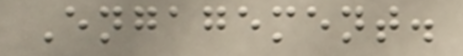Engagement.
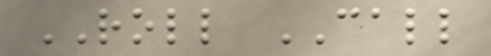ROLL CALL
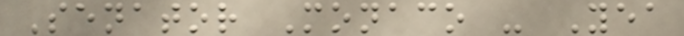Senator Monaco - Yea
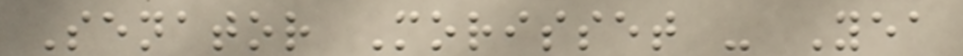Senator Morisset - Yea
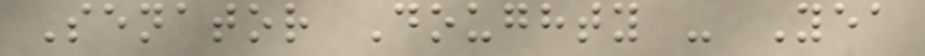Senator Doughty - Yea
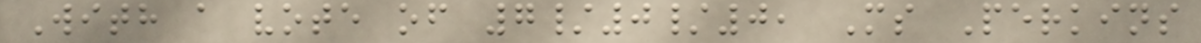With a vote of 7/0/0, Ms Perkins
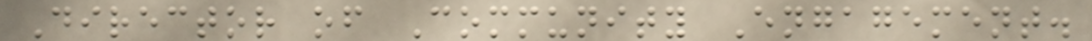Director of Community Engagement.
